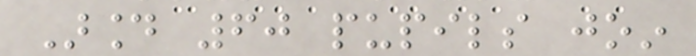Around 60 pupils join
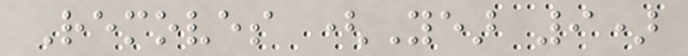Removes (Year 9)
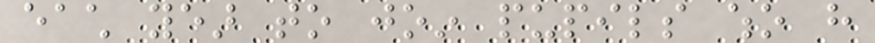each year to join pupils who have
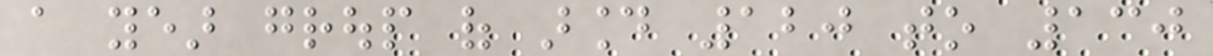a year group of around 120 to 130
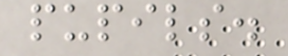pupils.
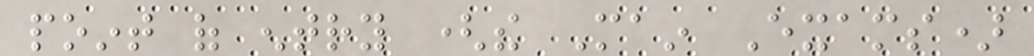point of entry (the Main Exams)
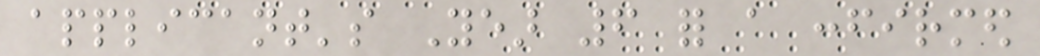applicant's Year 6 for a confirmed
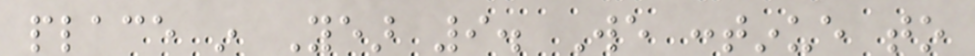place in Year 9. We continue to
